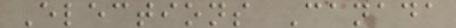Elections Canada
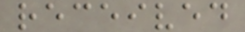received
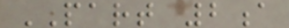PART 2a
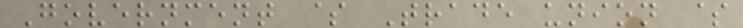Government $ Trade union $
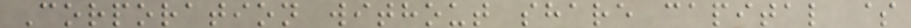Corporation without share capital $
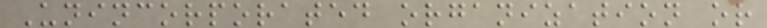Unincorporated organization or
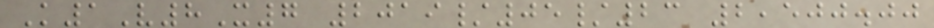K1V8X7 2019/05/23 2,500.00
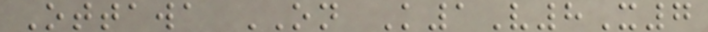Ottawa ON K1V8X7
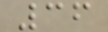36
